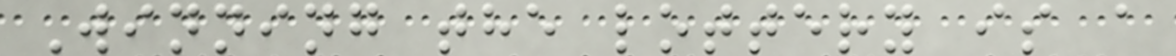Winning the lottery is a
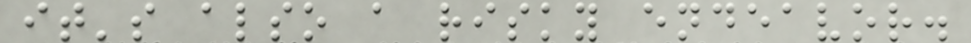it's also a risky endeavor.
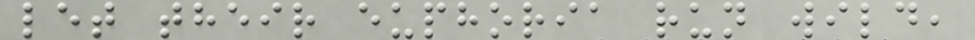let their euphoria run wild,
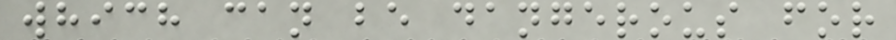which can be dangerous for
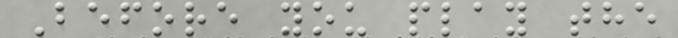Before you play the
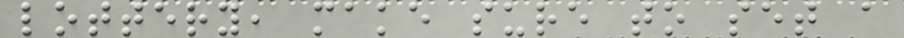lottery, make sure to set a
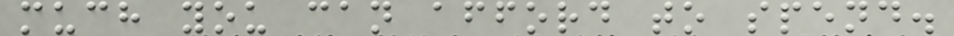much you can afford to spend.
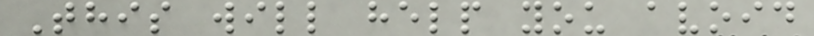This will help you avoid
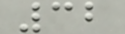32
